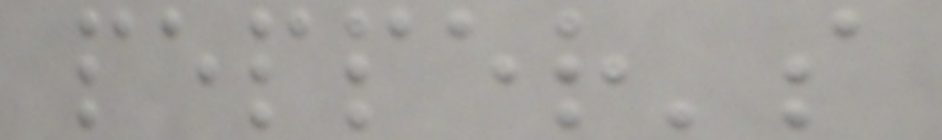pepper's
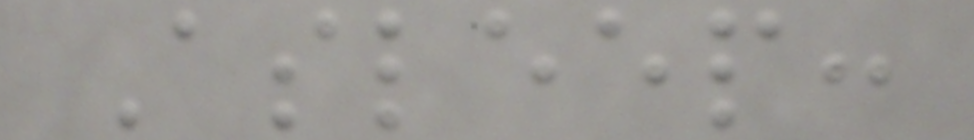Asleep:
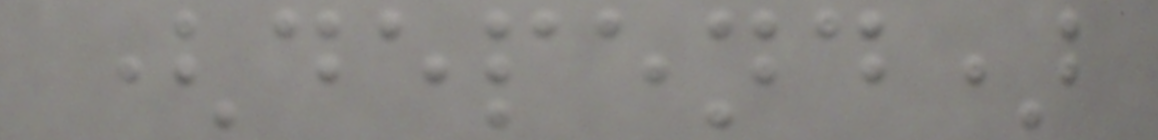(depend)
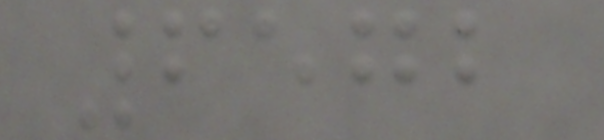6572
